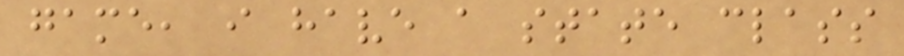game, i have a state class
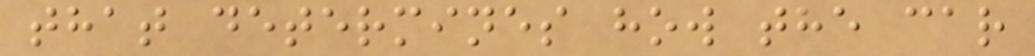that determines how the car
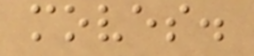moves.
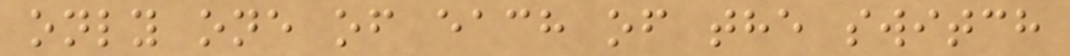only one of each of the switch
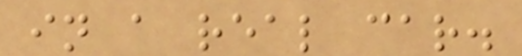in a real car.
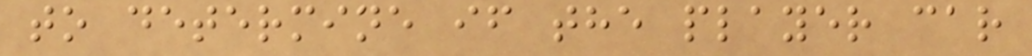to determine if the player car
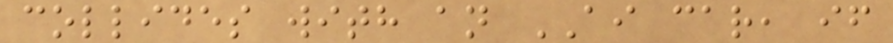collides with an AI car, if
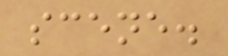scene.
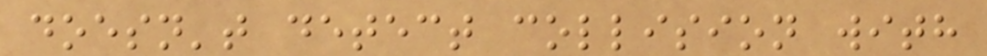doesn't detect collision with
